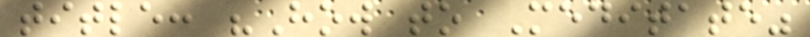title: "How to Meditate"
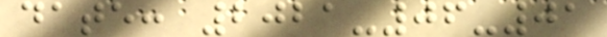date: 2021-06-01
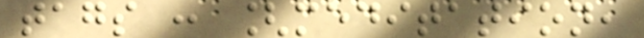tags : [meditation,
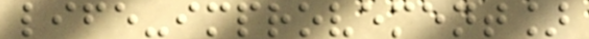life-improvement]
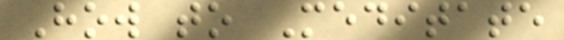How to Meditate
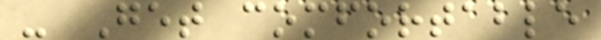- Get comfortable
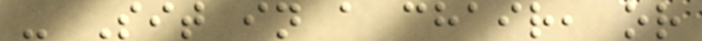- Sit in a chair, or
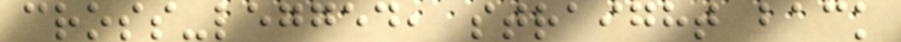cross-legged, straight back
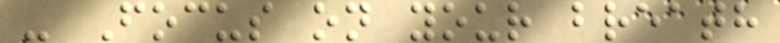- Focus on your breath
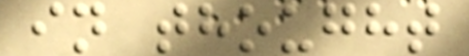in thought
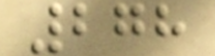278
